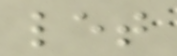let
